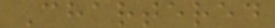Chartered
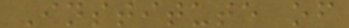Institute of
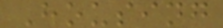Housing
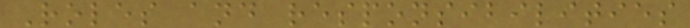Roles and responsibilities
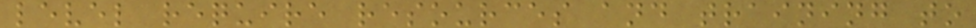level require resources and training to
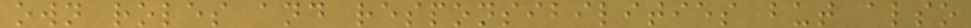own roles and responsibilities but also
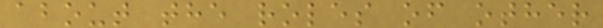about the roles of other
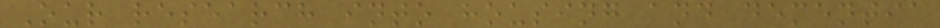Our research into housing and dementia
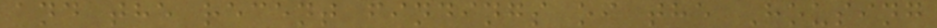and the recent findings of the Housing
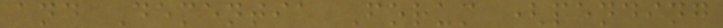and Dementia Forum (pending
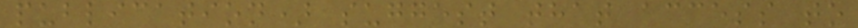publication) suggest that access to
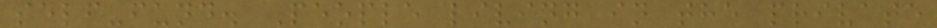self-fund. People living in the private
